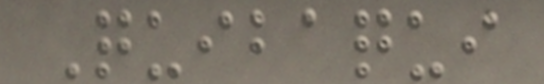Quibaqui
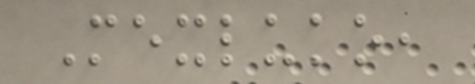Mexluko,
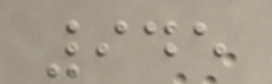945
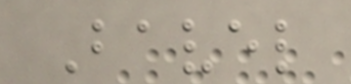Bavel
